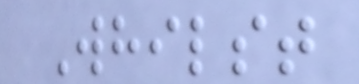Whilst
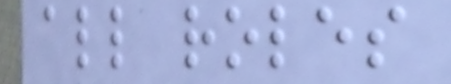all roles
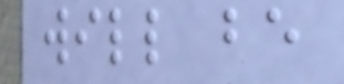will be
